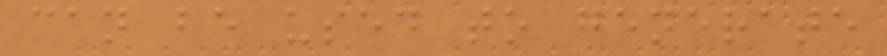can be used to generate
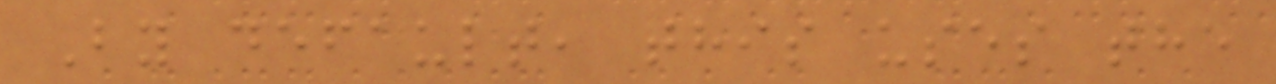By default, this uses the
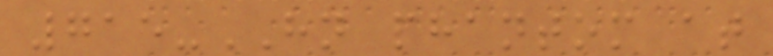715-HN phantom at
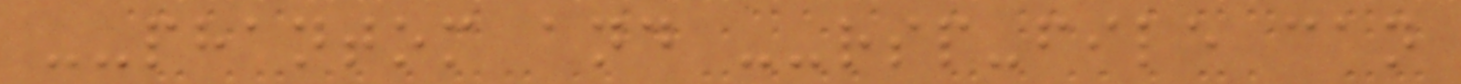--phantom and --rsp-file can
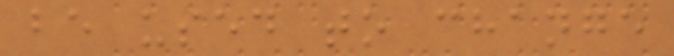be used to change
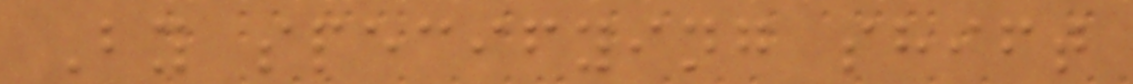By specifying shift
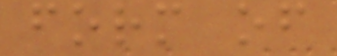form of
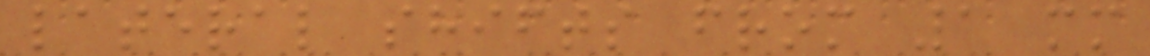lateral shifts from 1 mm
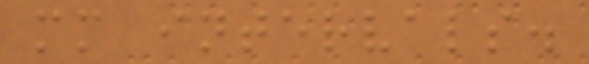mm intervals.
